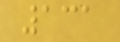131
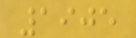1905
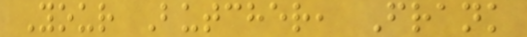Your Butcher, Frank
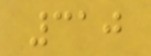310
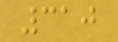310
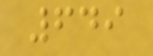649
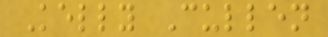Kelly Cullen
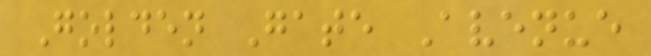Golden Gate Avenue
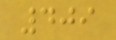409
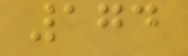174
